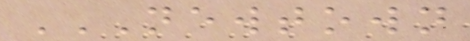NEWTOWN
